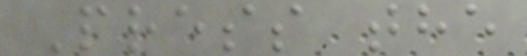Press the
